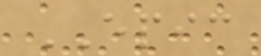EPIC
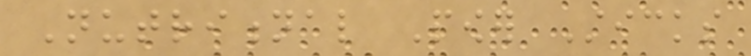Nutritional Power Sticks
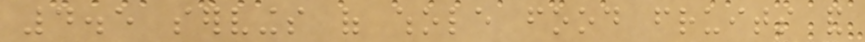4.5 servings of whole food fruits and
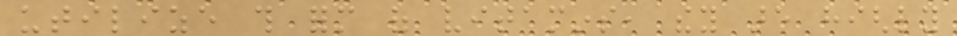utilize this form of vitamins, they are highly
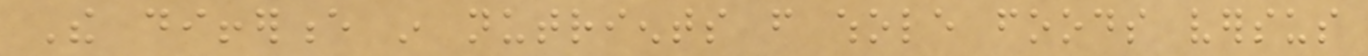The difference in nutrients from whole foods versus
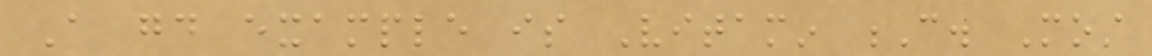A good example is Vitamin C. Most
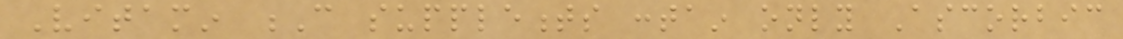Vitamin C supplements contain only Ascorbic
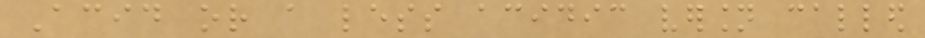Acid or a less acidic version called
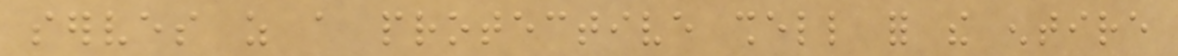serves as a protective shell for the entire
